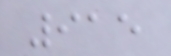915
